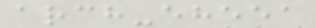arch-eheea
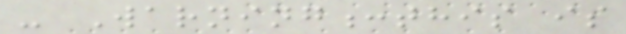- Warning:this is
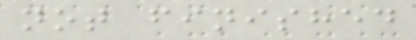not finished
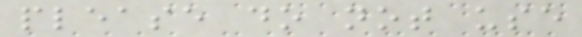please do not use
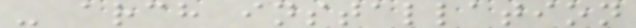- arch installation
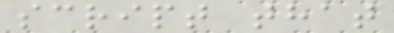script that
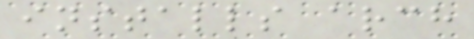installs arch
